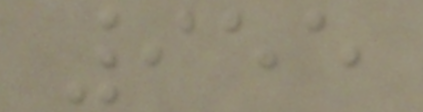955
